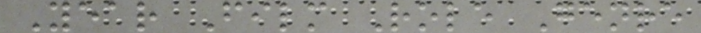Year Film Role Genre
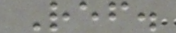Ref.
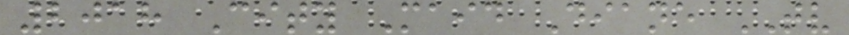2018 City Maid Diane TV
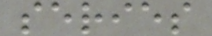series
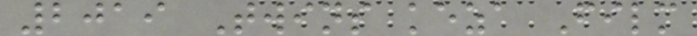2019 Twins keza Film
